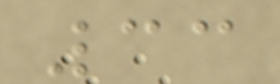33
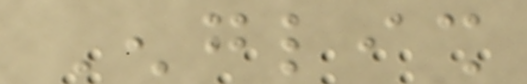English
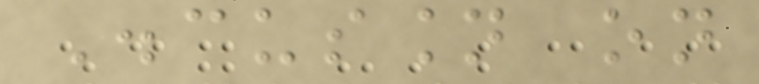Discussion on
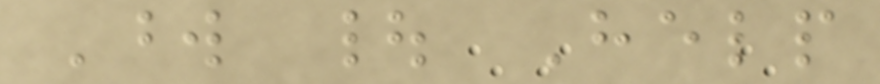Word | Help
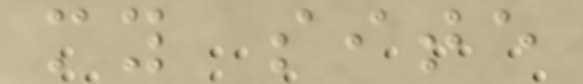my site
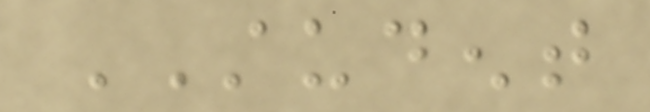STUDENT
